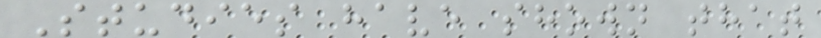Studies have shown that
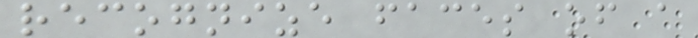recognize faces of a
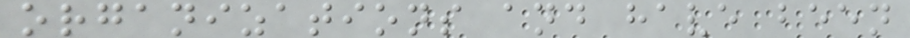organizations and have been
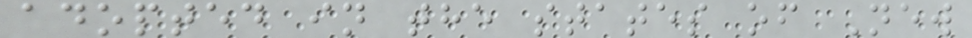adopted in the states of New
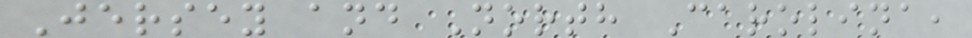Jersey and North Carolina,
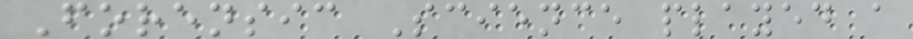Forensic Science played a
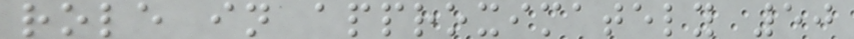role in approximately 50
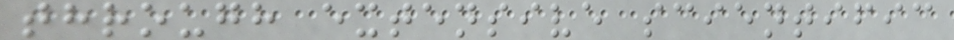through extensive scientific
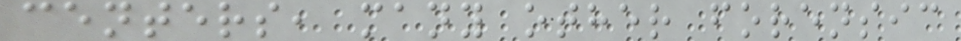centers, many other forensic
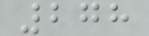278
